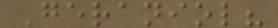Geraniol?
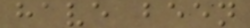have been
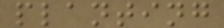planting
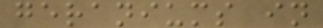geraniums in
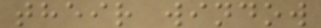their window
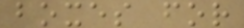boxes for
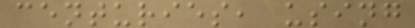centuries, using
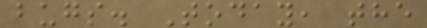bugs. Today, the
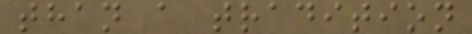than a tradition
